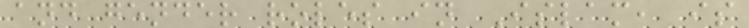and gender roles in Islam, is
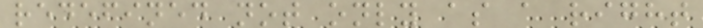redefined not only as a right
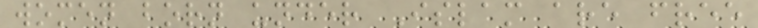women born under Islam are free
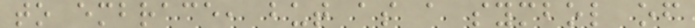to embrace, but as a symbol of
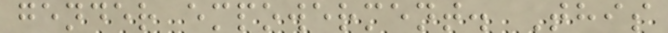gender empowerment. This
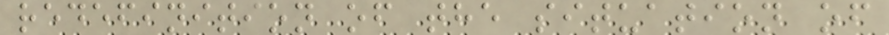redefinition of the situation of
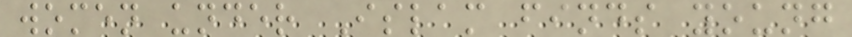women under Islam finds young
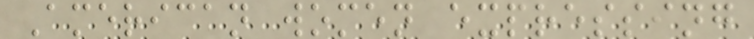American women expressing
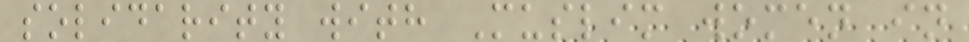solidarity with Muslim women in
